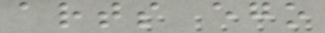arts ego
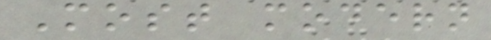Most modern
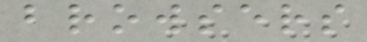browsers
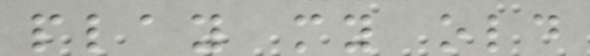play my old
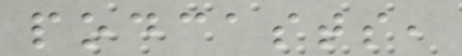podcasts,
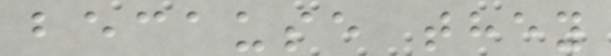because they
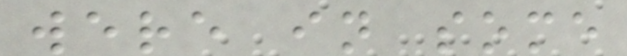were in some
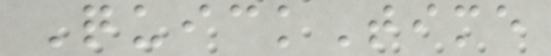QuickTime
